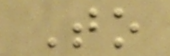To
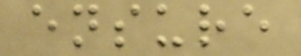ensure
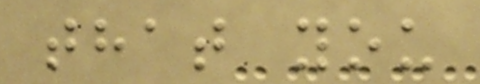that you
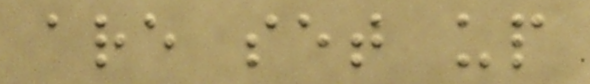are set up
